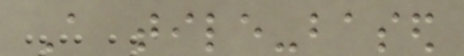A tile-based
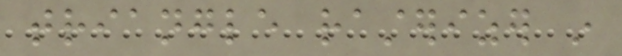triangle rasterizer in
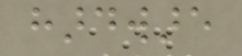hardware
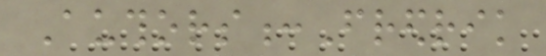Authors:Fredrik
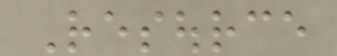Resource
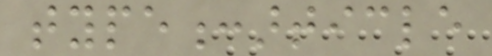type:article
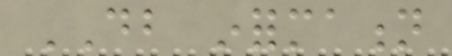DB information
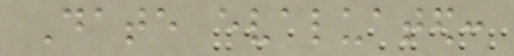Date evaluated:
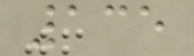135
